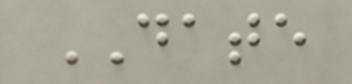DATE
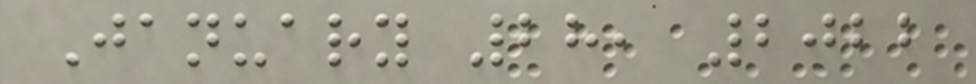January 28, 2022
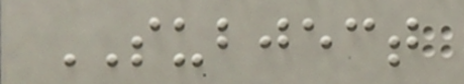SUBJECT
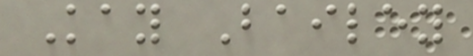Kay Bailey
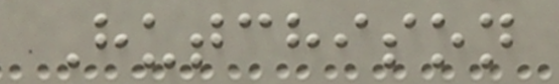Hutchison
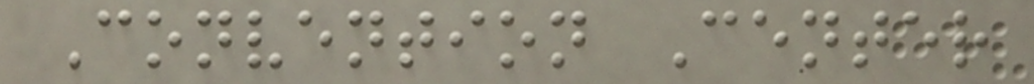Convention Center
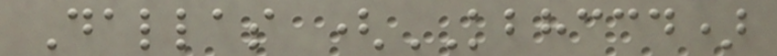Dallas (KBHCCD)
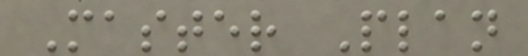Master Plan
